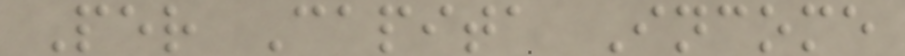Per Capita Income
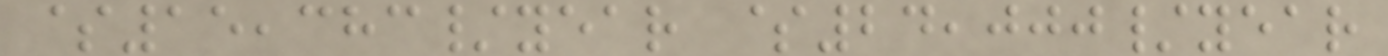$15,383/year $24,000/year
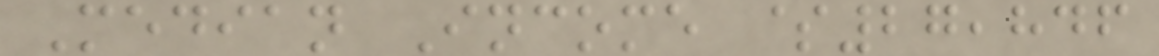Median Income $27,846
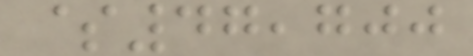$47,700
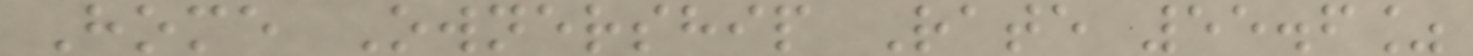Home Ownership Rate 55.6%
